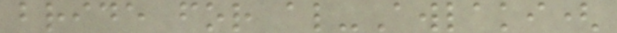bride for al-Awlaki(
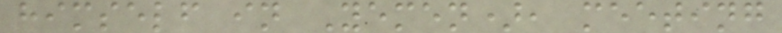himself in Yemen), meeting
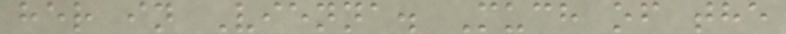her in Vienna. Much of the
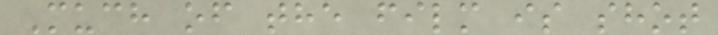Much of the film is shot
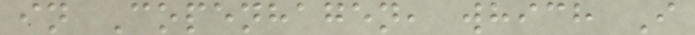in Copenhagen, which I
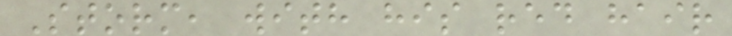Storm, with his red hair
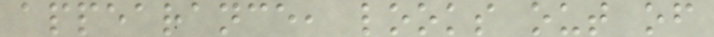appearance, looks out of
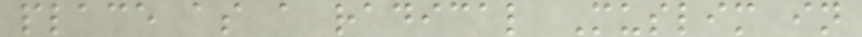place as a radical Muslim in
